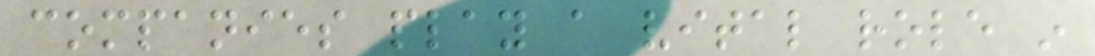companies play a vital role in
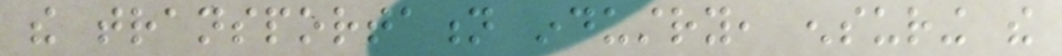the transportation industry, ensuring the
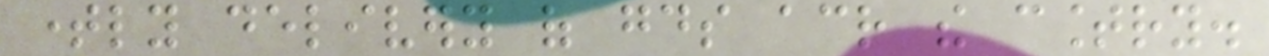timely delivery of goods across the country.
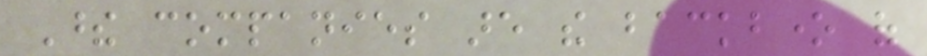These companies are the backbone of
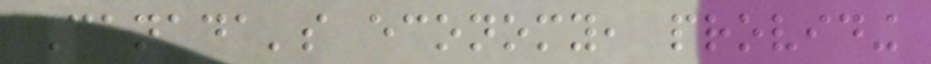Canada's economy, providing
